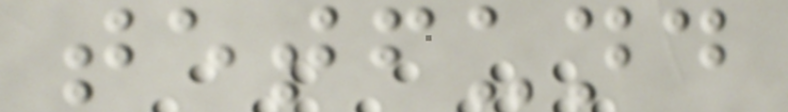tetfund
